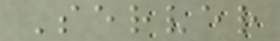Server
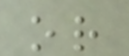or
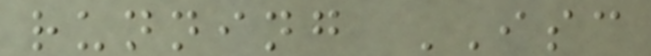running ISC
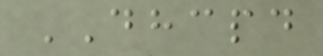DHCPD
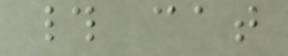# cat
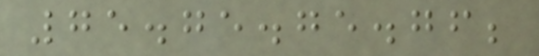75.75.75.76;
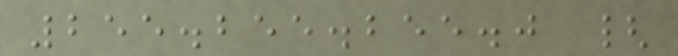255.255.255.0 {
